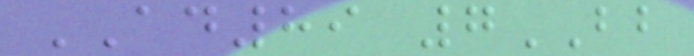AD89 7BB
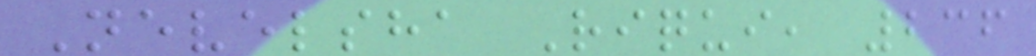Nevelsha Riqui, 236
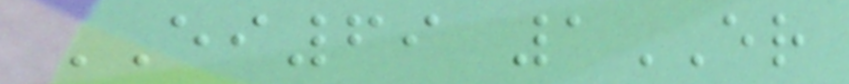EI69 1ER
